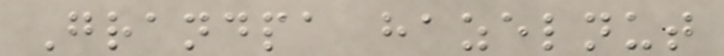Grandpa hazelnut
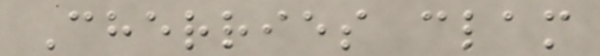Cherries clam
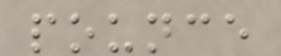pounce
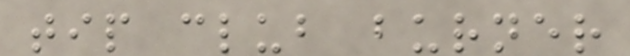tip club burner
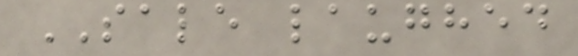SALE laughed
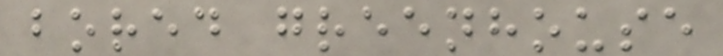bored greenhouse
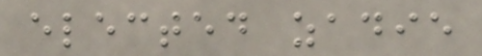elected zadie
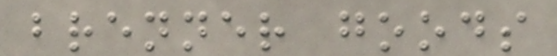brenner goods
